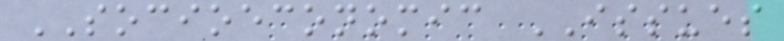SOCIOECONOMIC ISSUES
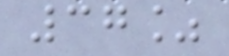37%
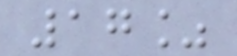17%
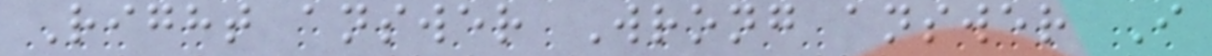Right answer Wrong answer I
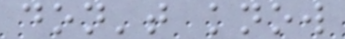don't know
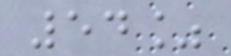54%
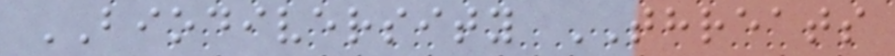BIODIVERSITY THREATS
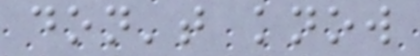don't know
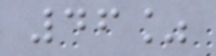46%
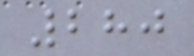280
